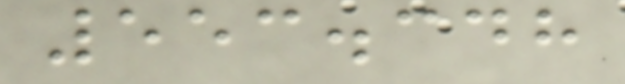553.348
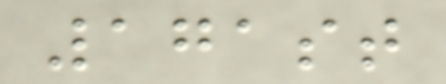171st
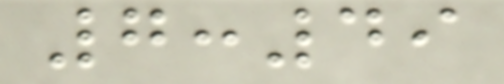7:49
